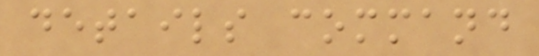details command
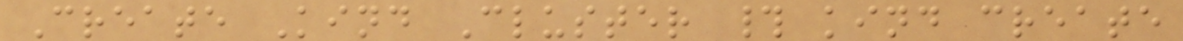Create Kind Cluster # kind create
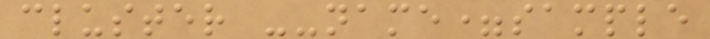cluster --name=sample
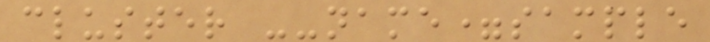cluster --name=sample
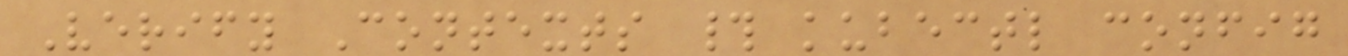Verify Contexts # kubectl config
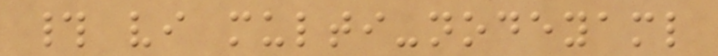# vi multi-nodeyaml
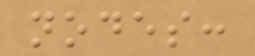nodes:
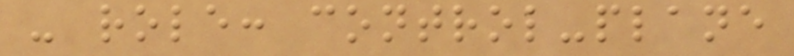- role: control-plane
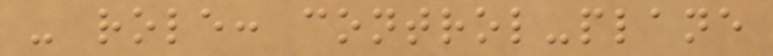- role: control-plane
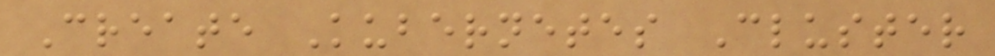Create Kubernetes Cluster
